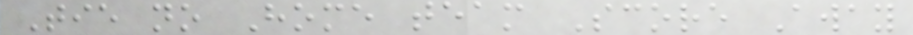Tie no Home team Score Away
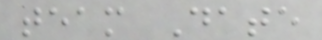team Date
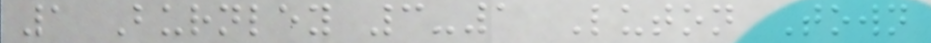1 Burnley 3-1 Luton Town
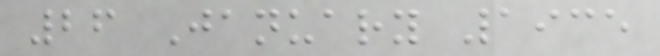26 January 1935
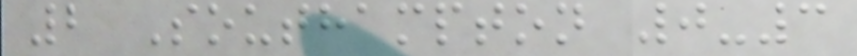2 Southampton 0-3
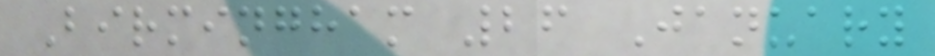Birmingham 26 January
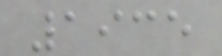1935
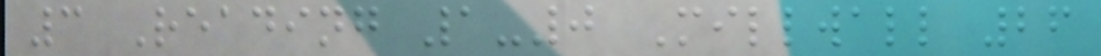3 Reading 1-0 Millwall 26
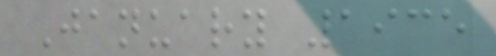January 1935
